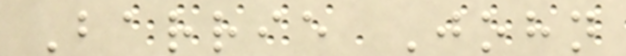Barrie John
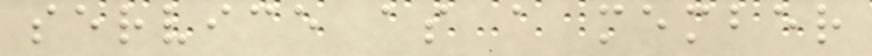service as a member
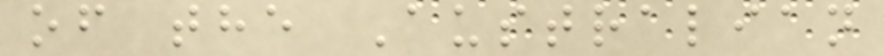of the Australian
